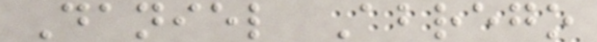Daniel Abrego
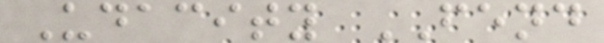Udacity FEND
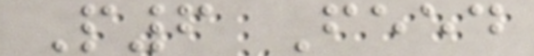P6 Feed
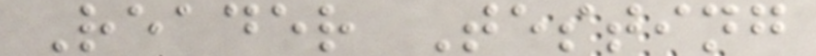Reader Testing
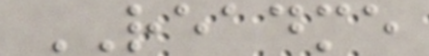README
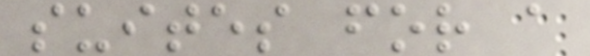suites for a
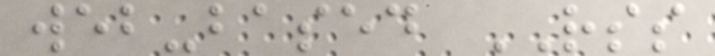web-based RSS
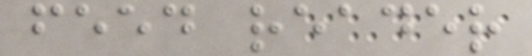feed reader
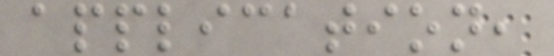application,
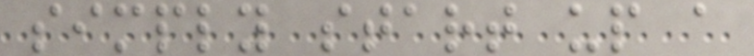simply start up a
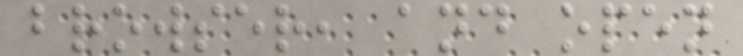browser, and open
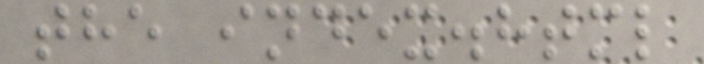the index.html
